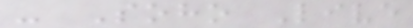- Soho Live
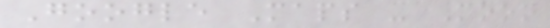Google Maps - Moon
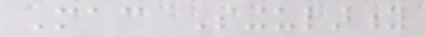Mac Singularity
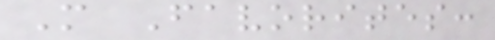More Favorites:
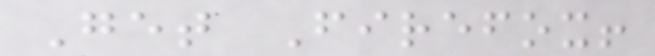Get Firefox!
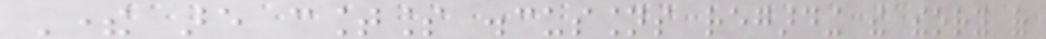There are countless discussions regarding the theory of
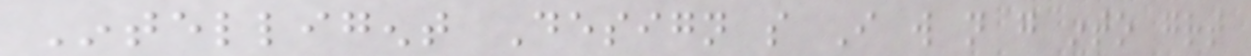Intelligent Design so I will not go into great
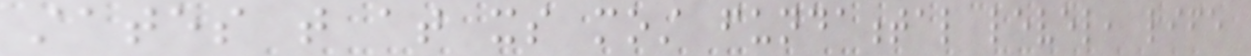states that at its most fundamental level, life
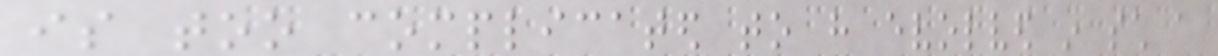is too complicated to have evolved in such a
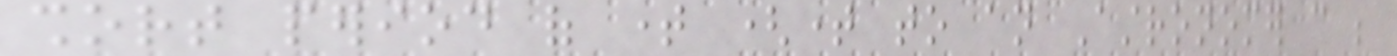short period of time (time to an Astronomer can be
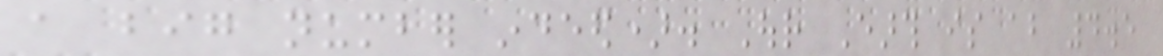a big number indeed). Our Earth is about 4.5
